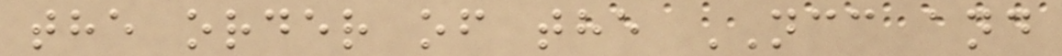the order of the NCC and
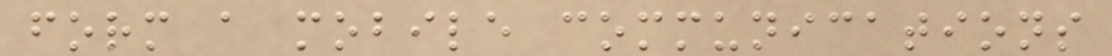form a mobile communications
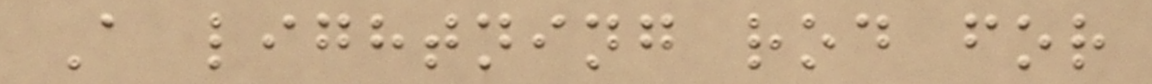A lightning rod for
